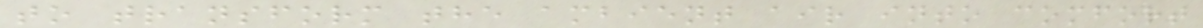to transform the ambient air into comfort
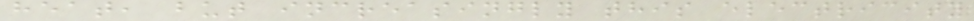heat, but increasingly this electricity
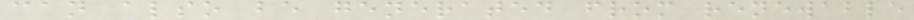can also be generated from renewable
